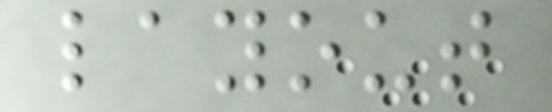layout
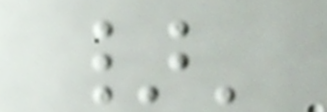}'
